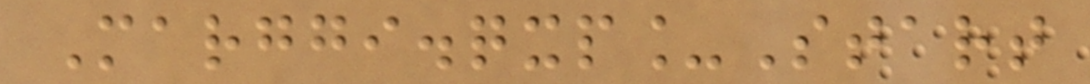Marggi.qxp_Start
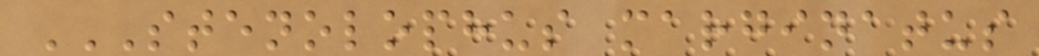STENOLOPHUS MARGINATUS
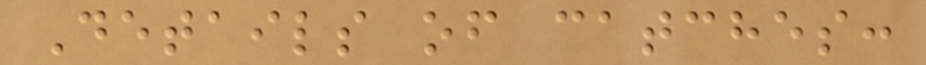Details of catches:
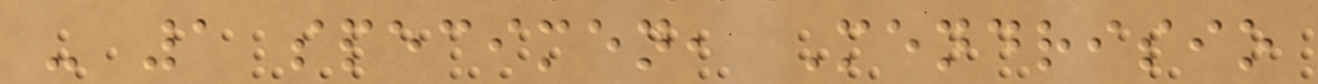- 1 specimen, Mendrisio
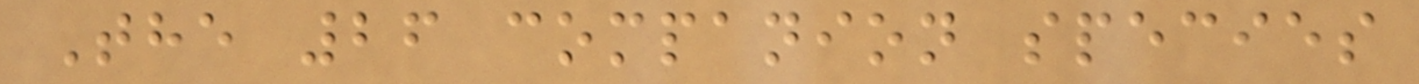The 26 companion species
